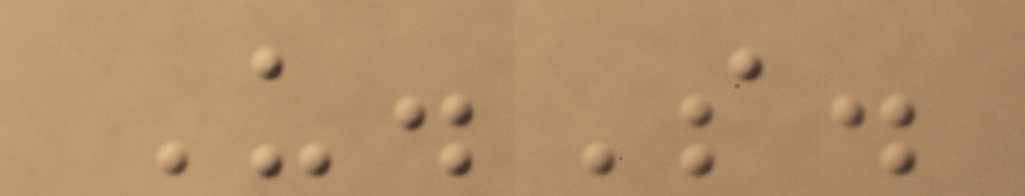U.S.
